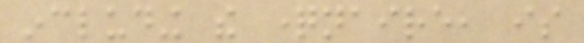including the questionnaire, is
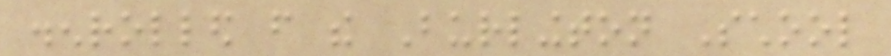disenrolled from the Burlington School
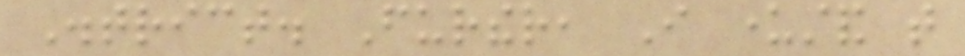District. Further, I understand that
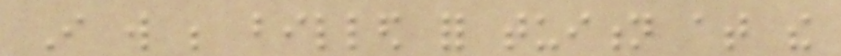I will be billed for tuition at the
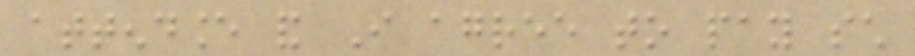attendance and I agree to pay such
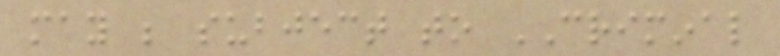may be subject to CRIMINAL
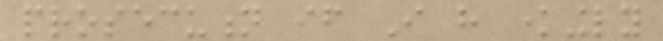prosecution if I have knowingly
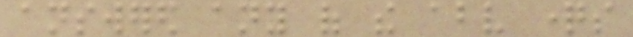answered any of the above questions
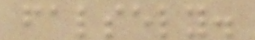falsely.
